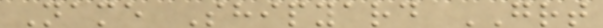Name Shipyard GRT
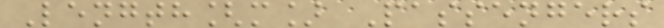Length[m] Passengers
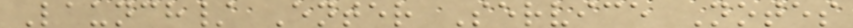Launch/ Enter Service Notes
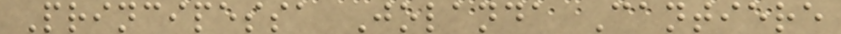Principessa Jolanda Cantiere
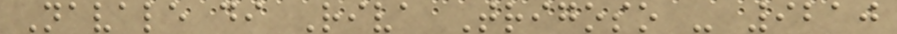Navale di Riva Trigoso - 9210
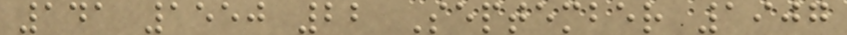141 1550 22 September 1907
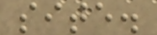site.
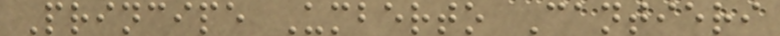Principe Umberto Cantieri
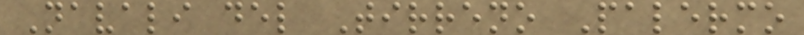Navali del Tirreno Palermo
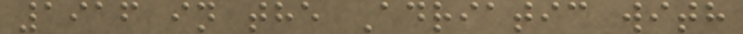1916 in the Adriatic with
